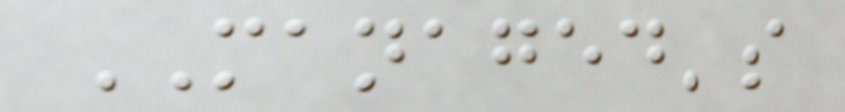MANAGED's
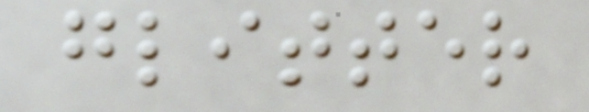glitter
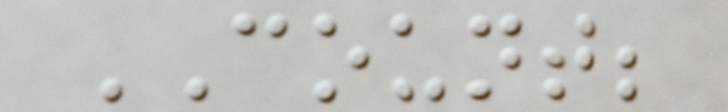COUNT;
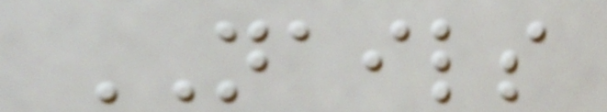NAILS
